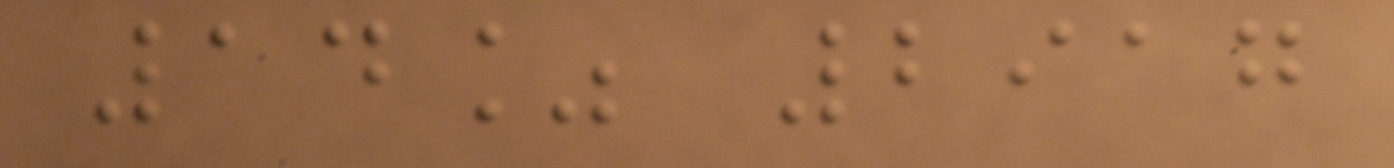14% 2917
